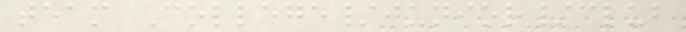team College/junior/club
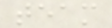team
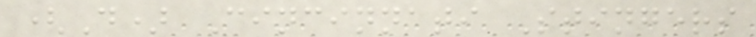(D) Cincinnati Stingers
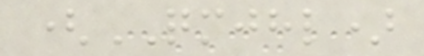(QMJHL)
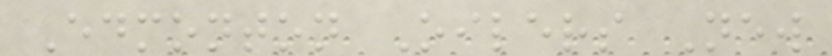Edmonton Oilers New
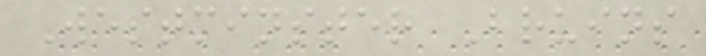Westminster Bruins
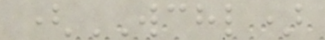(WCHL)
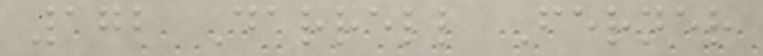172 Darrell Ferner
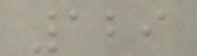129
